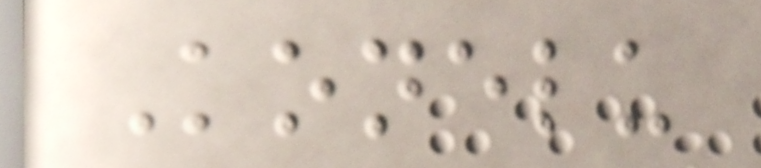Konelu
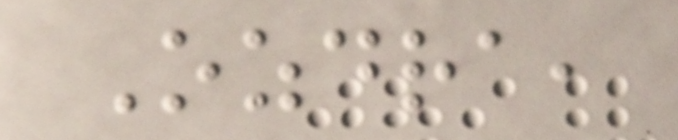Ozdra,
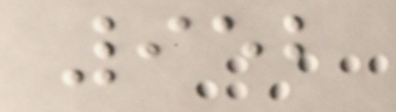952
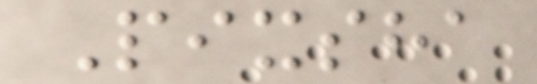Pixsha
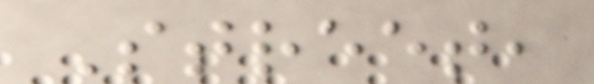Street,
